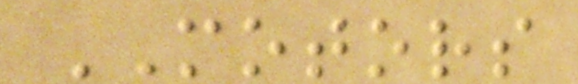MOTORS
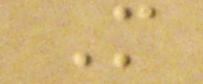M
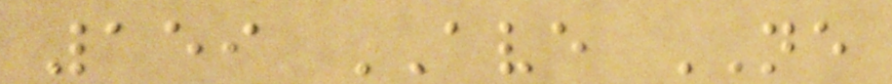159 AVE NE
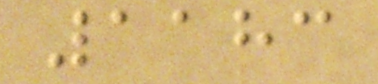1183
